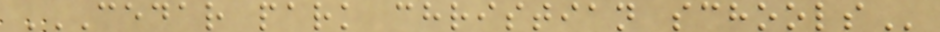CEDAR PARK CHRISTIAN SCHOOLS
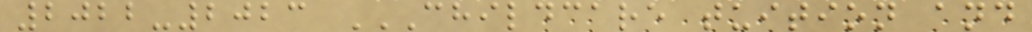2022-2023 CHILDCARE TUITION AND
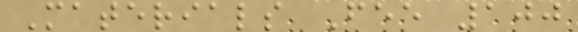Materials Fee 100
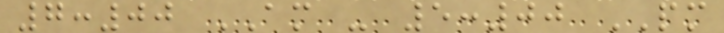7:00 AM - 5:00 PM
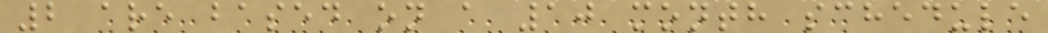2 are based on a 10 month schedule
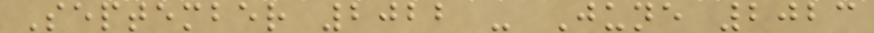September 2022 - June 2023
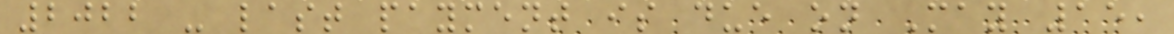2022 - last payment is due on May 15,
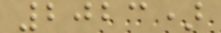2023)
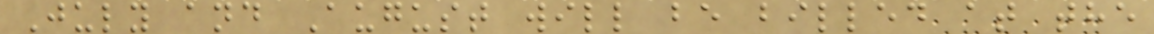July and August will be billed at the
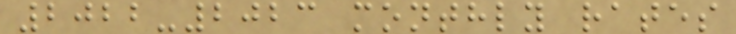2022-2023 monthly rates
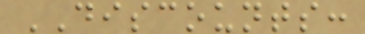DISCOUNTS:
